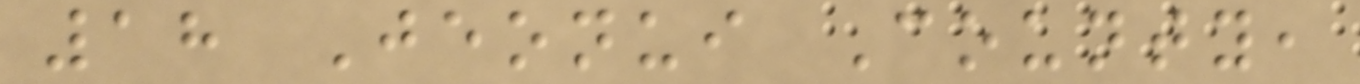18 Jeonui County,
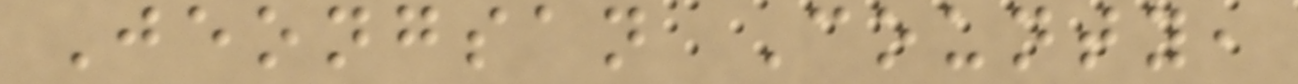Jeongsan County,
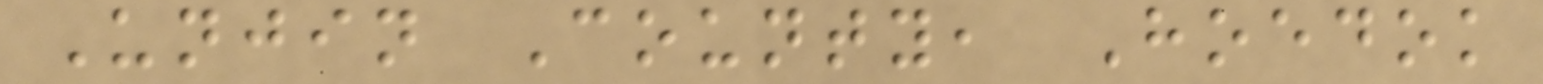Unjin County, Hoedok
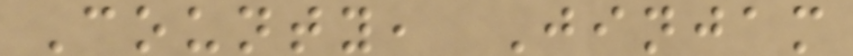County, Jinjam
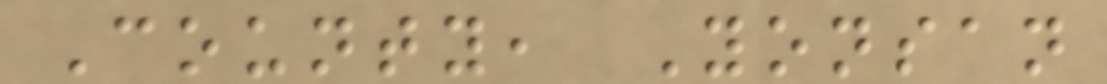County, Yonsan
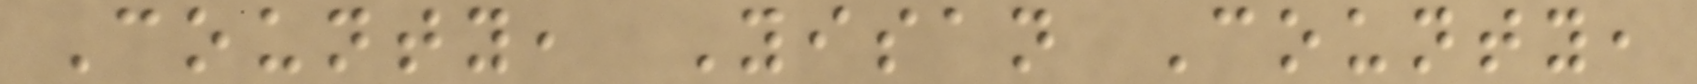County, Yisan County,
